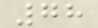78
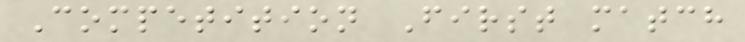Competition First match
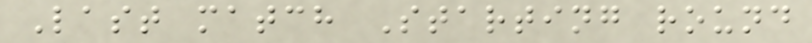Last match Starting round
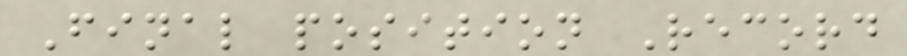Final position Record
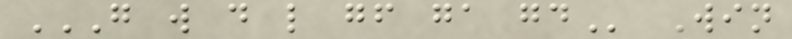G W D L GF GA GD Win
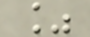%
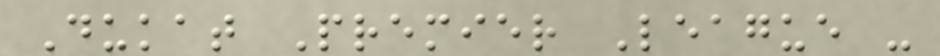Dukat Premier League -
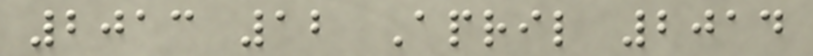2013 12 April 2014
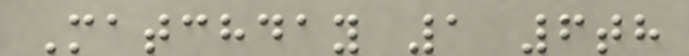Matchday 1 6th
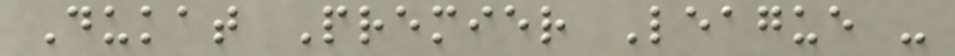Dukat Premier League -
